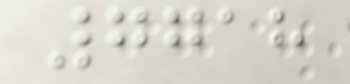7718
